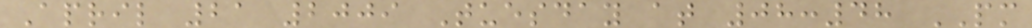April 21 2009 Tuesday at 08:48 PM
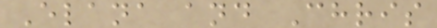Elana and Chris
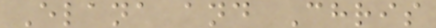Elana and Chris
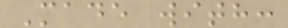Made with:
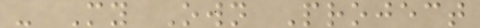- My Own Project
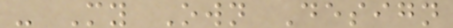- My Own Design
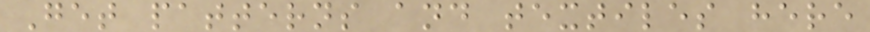Get patterns and textiles here
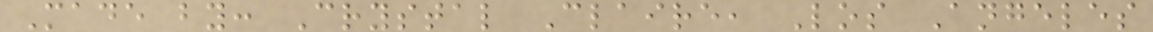Made by: Crystal Claire, Los Angeles
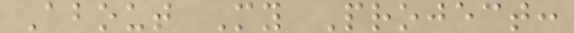About My Project:
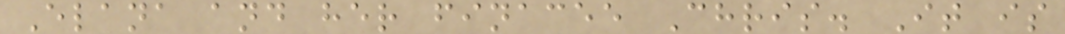Elana and her finacee Chris. It is
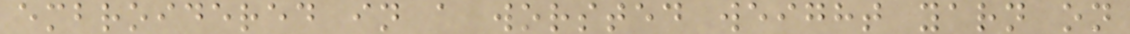embroidered in a worsted weight yarn on
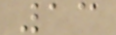13
